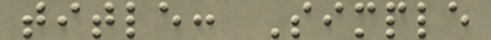title: Simple
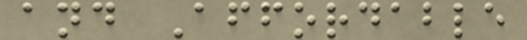and Affordable
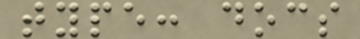type: docs
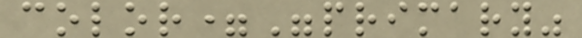color="primary"
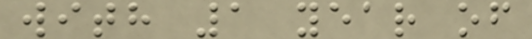with 1 year of
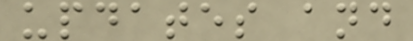updates and
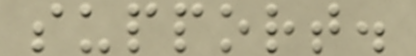support.
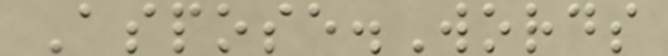Aspose.Words
